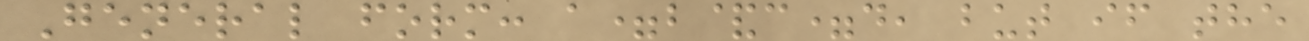General form: a=b&c=d, but if the
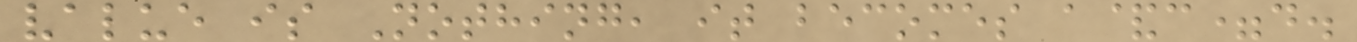value is Nothing, it becomes a&c=d.
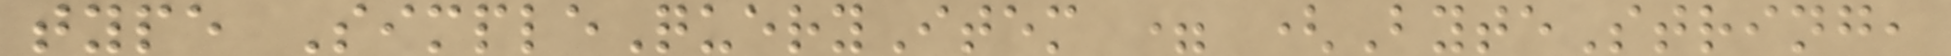type SimpleQueryItem = (ByteString,
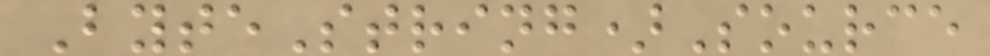ByteString)Source
